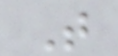T
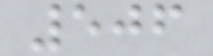506
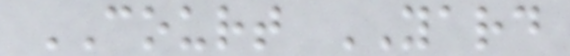COURT YARD
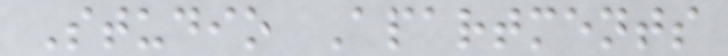Studio Apartments
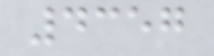4357
